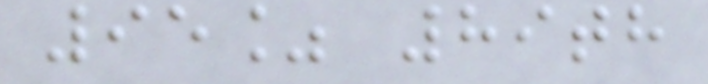95% 89th
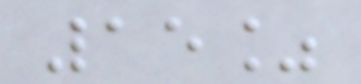15%
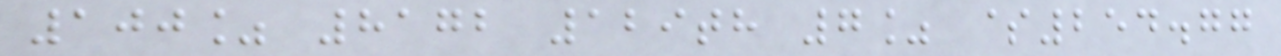100% 8172 129th 7% $254.77
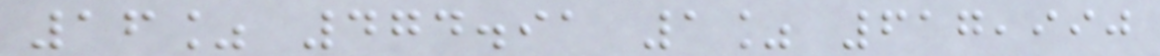16% 474.91 1% 617,990
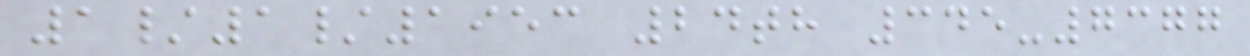1/1/1953 24th 345-7377
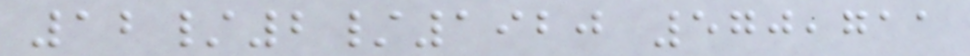12/2/1920 570,711
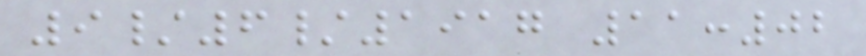9/6/1917 11:02
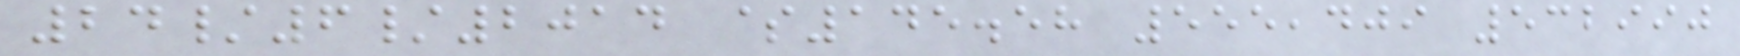24/6/2014 $145.58 555,409 532990
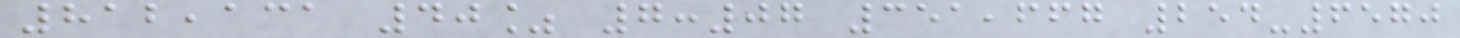812,131 40% 7:07 351,667 254-6570
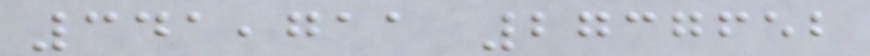341,711 2737652
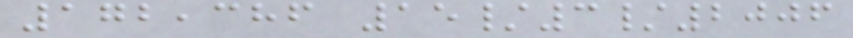172,386 15/3/2006
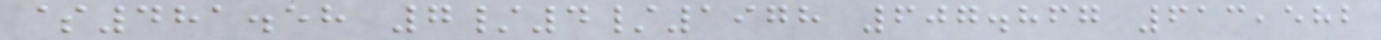$481.58 7/4/1978 607.867 613,582
